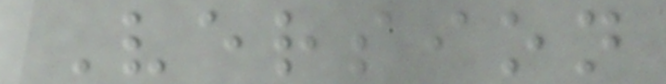Version
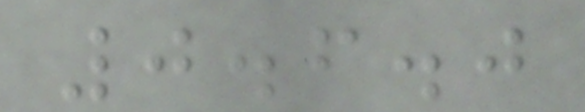0.6.0
